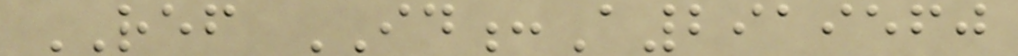REF ID:A2919560
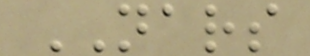NARS
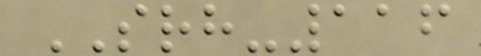SRH-116
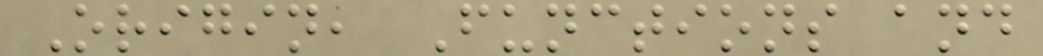Origin, Functions and
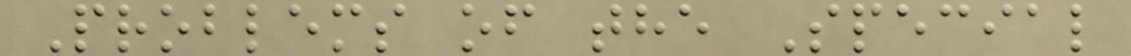Problems of the Special
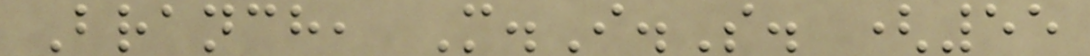Branch, M.I.S. (55
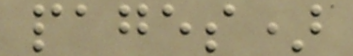pages)
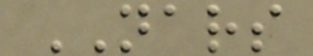NARS
